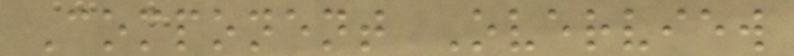Component Overview
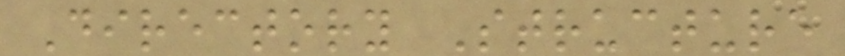Directory Structure
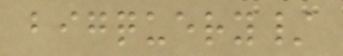bigquery/
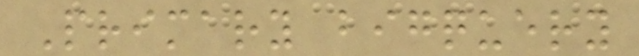Primary bigquery
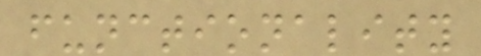functionality
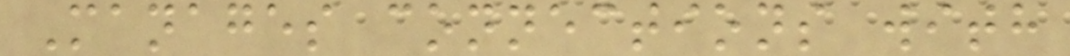Manages connections with
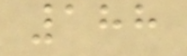188
